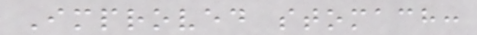Improved stomach:
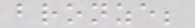bronze;
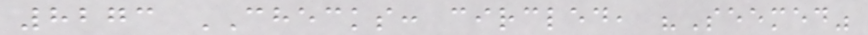8273 CHECKS: circled, "Seemed"
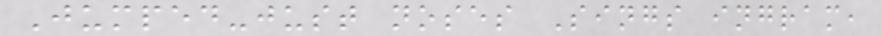Jumped-just noses Sings ingram,
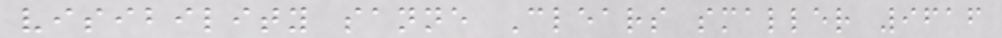visibility sanne Clears smaller 9616
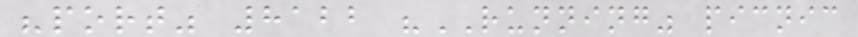"port" 8122 "RUNNING" picnic
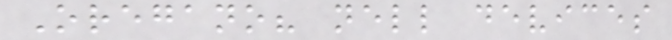Oregano? nell devices
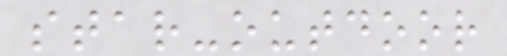star-outdoor
